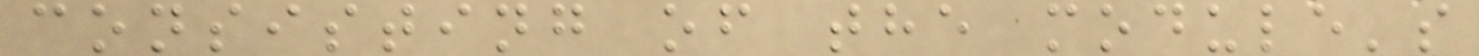consisting of the module's
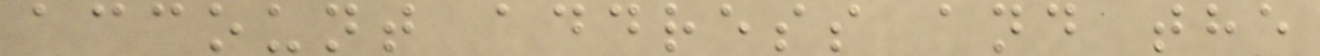account address and the
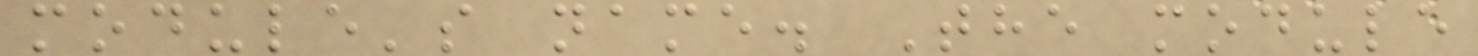module's name. The module
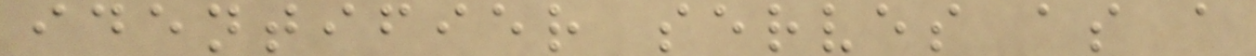identifier serves as a
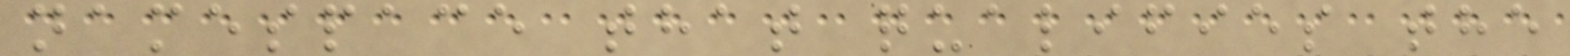namespace that qualifies the
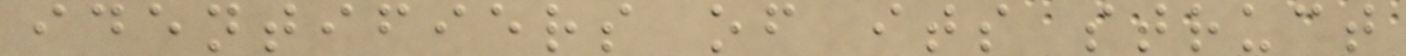identifiers of its struct
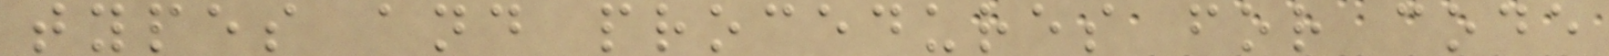types and procedures for code
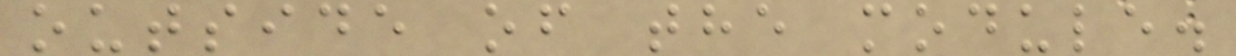outside of the module.
